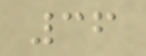36
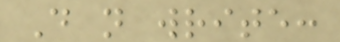Do not write:
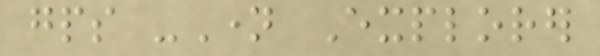gps -Name Explorer
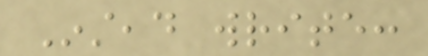Instead write:
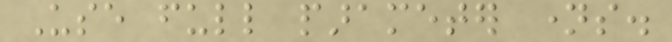Use full parameter names.
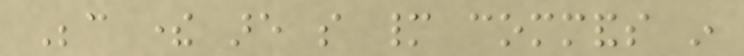Because there are so many commands in
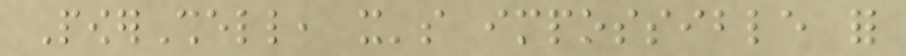PowerShell, it's impossible for
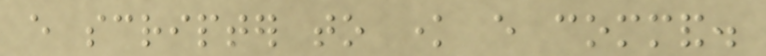every scripter to know every command.
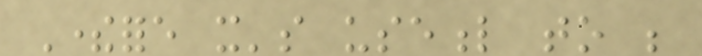Therefore it's useful to be
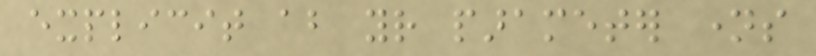explicit about your parameter names
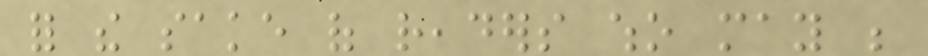for the sake of readers who may be
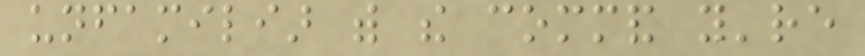unfamiliar with the command you're
